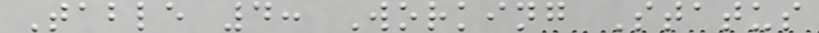Table 4: Working Status
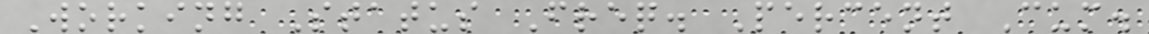Working Status Freq. Percent Cum.
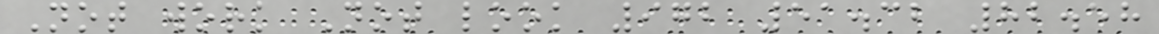Not work Not look 972 51.32 82.58
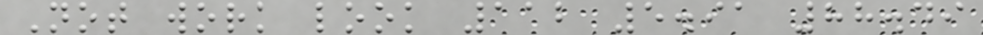Not work look 112 5.91 88.49
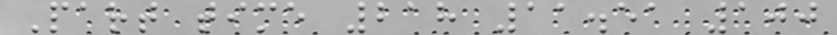Part time 218 11.51 100
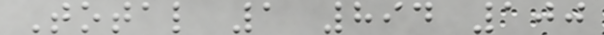Total 1 894 100
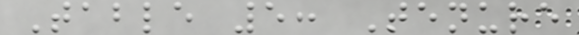Table 5: Tenure
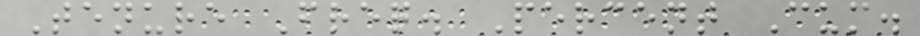Tenure Freq. Percent Cum.
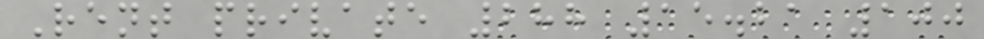Rent private 288 15.21 100
